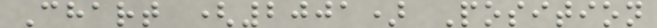Chart (2001) Position
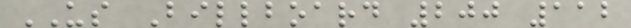US Billboard 200 112
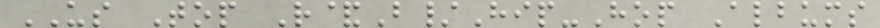US Top R&B/Hip-Hop Albums
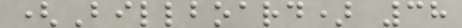(Billboard) 38
